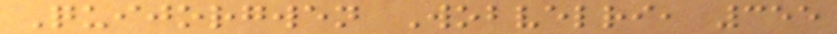Quijorgwen Wobvelri, 355
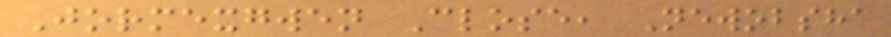Jormexgwen Close, Newobsha
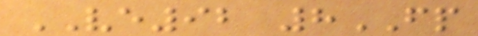VE92 8FP
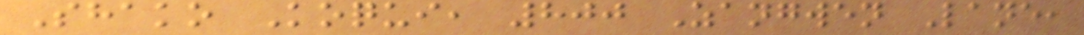Shako Koqui, 800 Zangwen Lane,
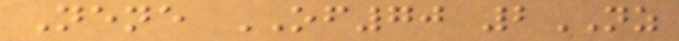Nene OF70 2NZ
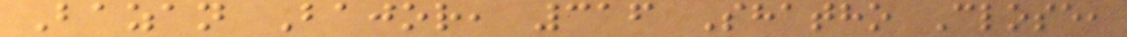Bazan Bajor, 316 Shatho Close,
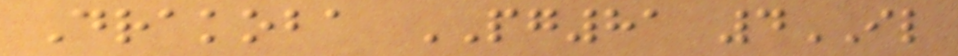Drakoba PG81 4IL
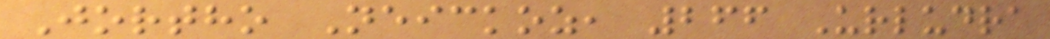Jortho Neickoz, 266 Urludra
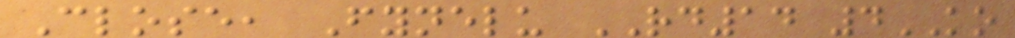Close, Fynelu RD14 4KO
